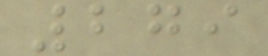279
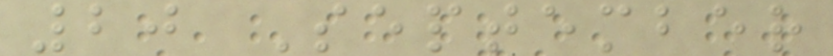20 September
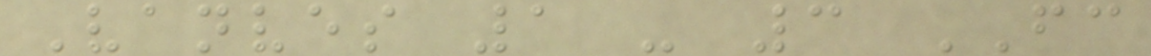Vanves 1 - 3 FC
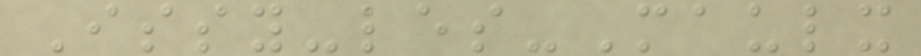Issy-les-Maulx
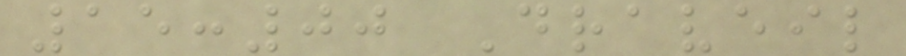15:00 Draveil
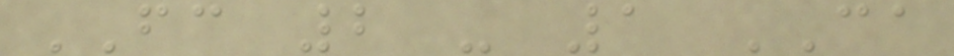FC 2 - 1 CA
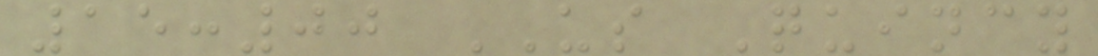15:00 US Quincy
